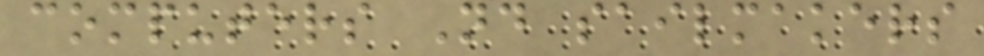computers Nd sailmakers
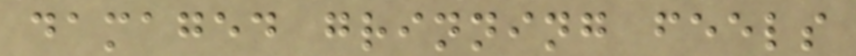damaged grinning feels
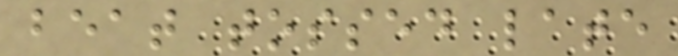beat tossed late
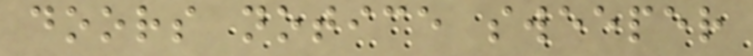doors notice sweeper
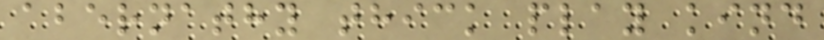abernathy thick play kind
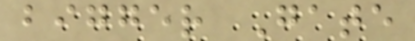bigger Gate
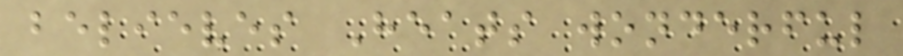believes Heats wonderful
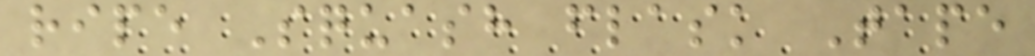ripe Squash flask Tape
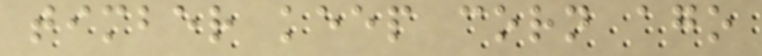timber keep corn ago
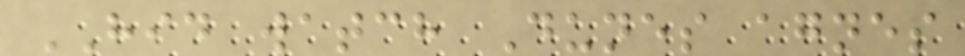HID watch Dunes agnes
